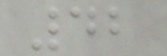42
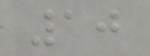10
